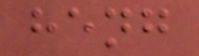heng
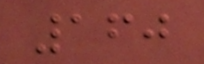160
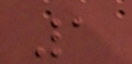1
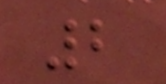2
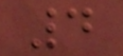4
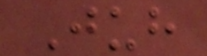Juh
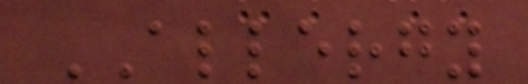ALLERGY
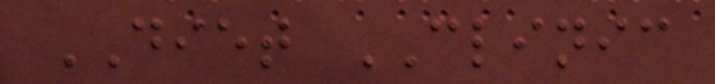DIET CLINIC
